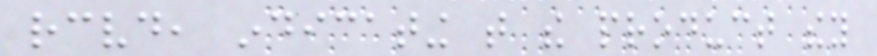received, indicating that the product they
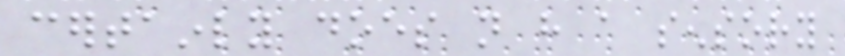certainly does not have a sensory
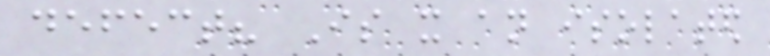defect? Is it an isolated
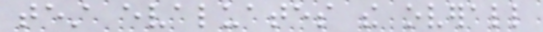test evaluates the overall
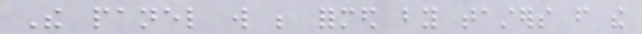The panel will be formed by tasters from the
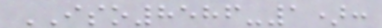ISO8586-1):
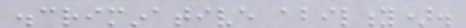discriminative ability).
